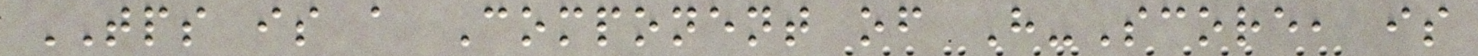TPS is a Component of H-Score, is
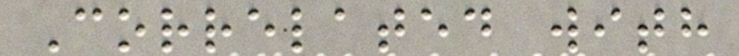Correlated with
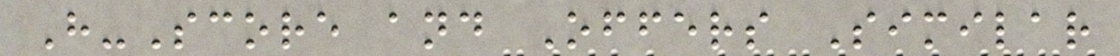H-Score and Offers Similar
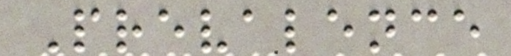Prevalence
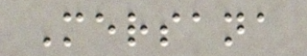Mersana
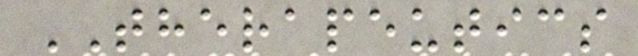THERAPEUTICS
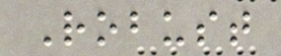Robust
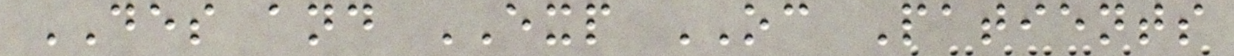DES and EXP OC Patients
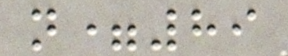n=89
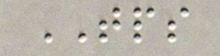TPS
